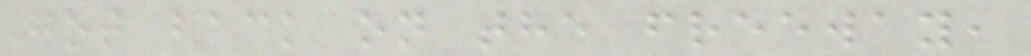got back on the freeway,
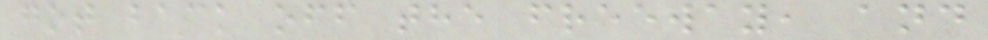got back off the freeway, and
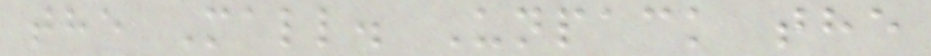the Mall. Unpack the
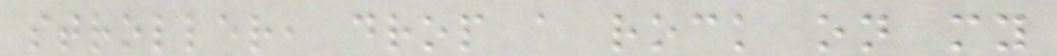stroller, drop a rock on my
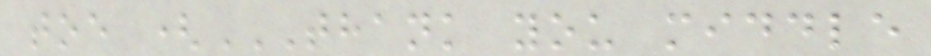toe (THANK YOU MIDDLE
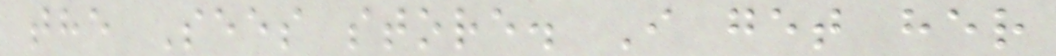the Sees store. I get her
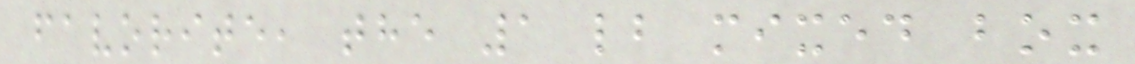favorite, the 1 lb mixed box
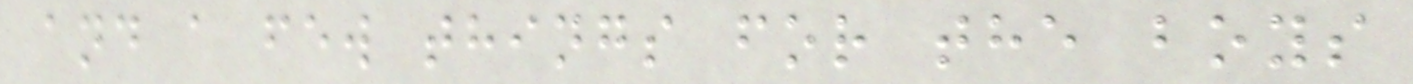and a few things for the boys
